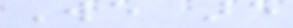We are
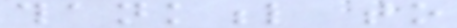thankful to
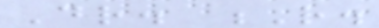Dr. R.
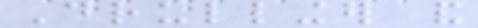Drullinger and
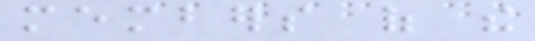members of the
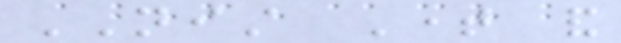NIST Time and
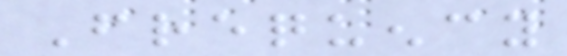Frequency
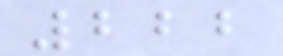222
